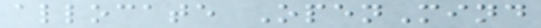allocate OpenMind
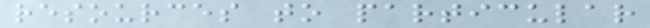resources to particular
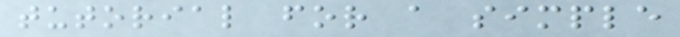tutorial for a simple
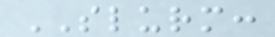SLURM:
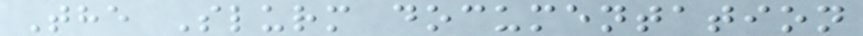The Slurm documentation
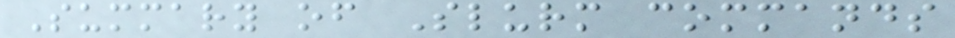Summary of Slurm commands
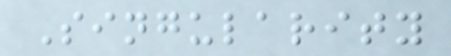Singularity
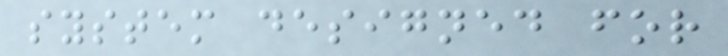system designed for
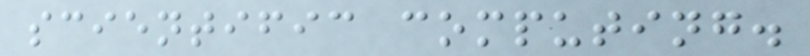scientific computing.
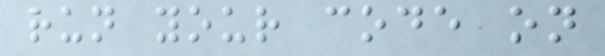run your code on
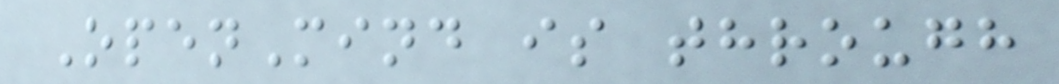OpenMind is through
